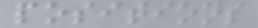positions
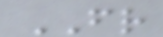FR
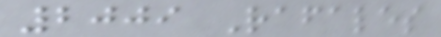2009 Rafales
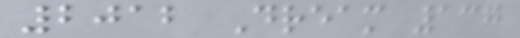2012 Dream 137
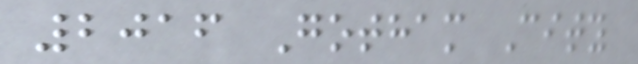2016 Gotham City
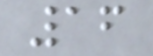16
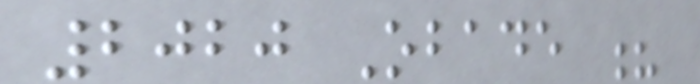2020 Obade ?
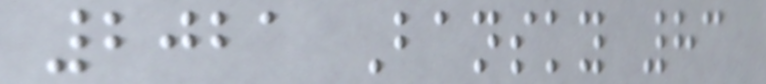2021 Bansky 83
